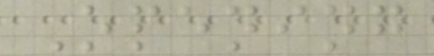Opening
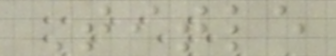Title
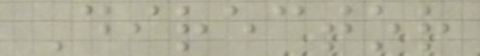Director
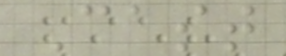Cast
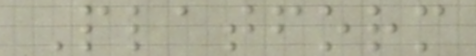Platform
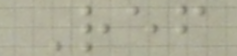Ref
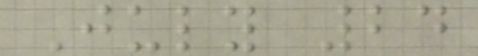July 24
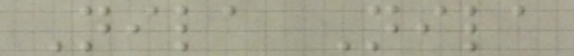Nila Nila
